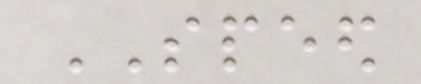SPEED
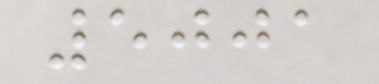5001
